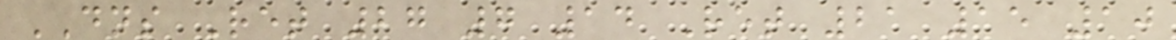DNS Ret 27 7 14 Ret 21 15 10
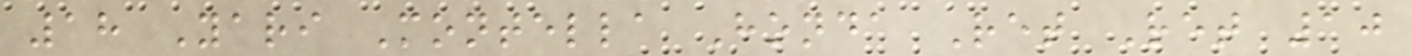18 Yari Montella Honda Ret Ret 10
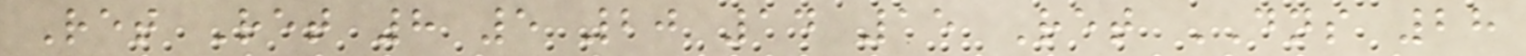Ret Ret 8 5 20 14 15 Ret DNS 28
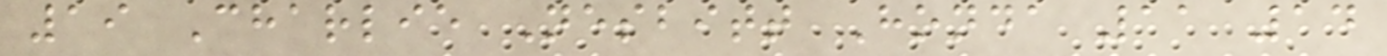19 Charlie Nesbitt Honda 11 14
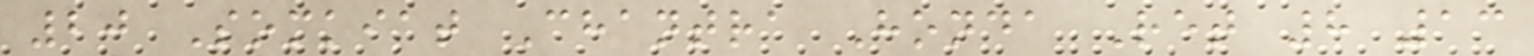20 Somkiat Chantra Honda Ret 8 13
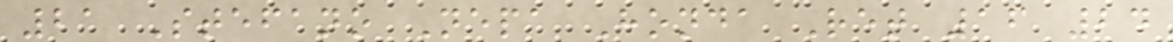21 Stefano Nepa Honda Ret 16 24
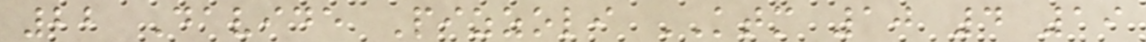22 Davide Pizzoli KTM 10 4 19
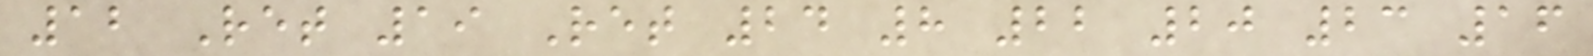12 Ret 19 Ret 24 8 22 20 23 16
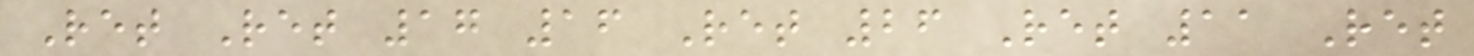Ret Ret 17 16 Ret 26 Ret 11 Ret
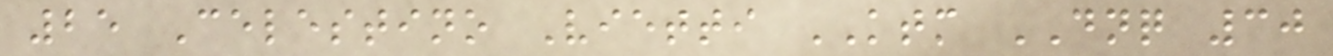25 Celestino Vietti KTM DNQ 30
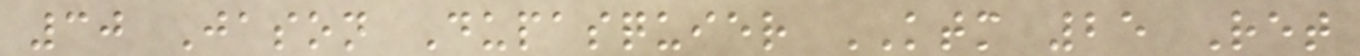30 Jason Dupasquier KTM 25 Ret
